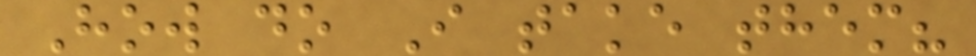How do I take them?
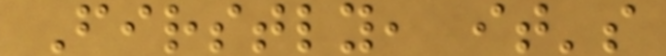Firstly, it's
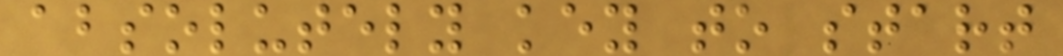absolutely key to start
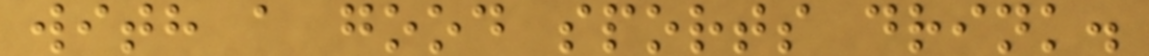with a good sports drink.
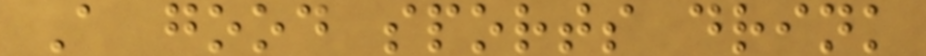A good sports drink
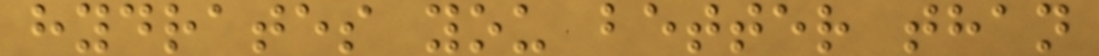hydrates you better than
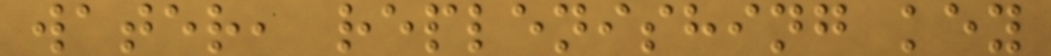water, replenishing key
